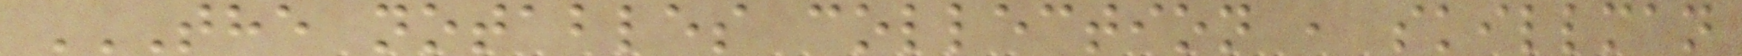THE NOTABLES COLLECTION , SKILLMAN
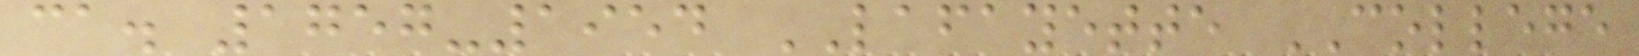ca. 1757-1954 LAFAYETTE COLLEGE
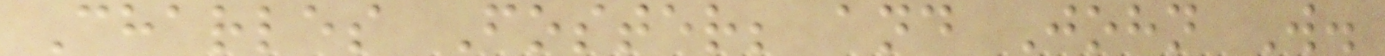Charles Foster; and John W.
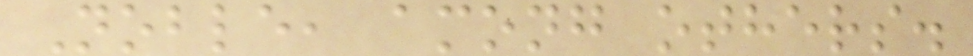Noble, among others.
